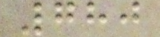780
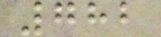782
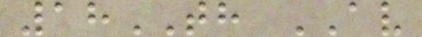18TH AV
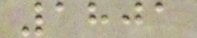1801
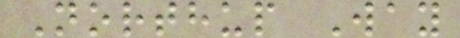Northup Way
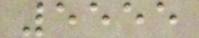5555
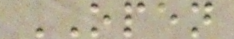OPEN
